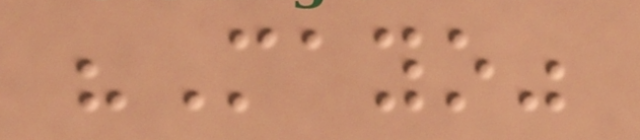"Mayo"
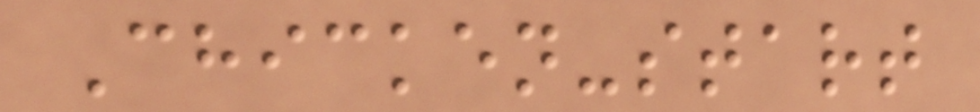Chicken-start
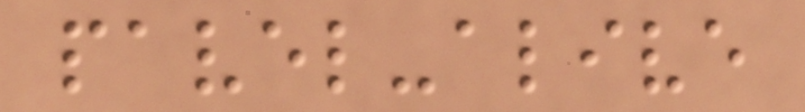pavel-alive
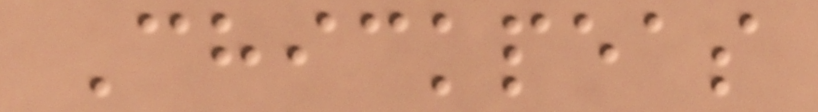Chickpeas
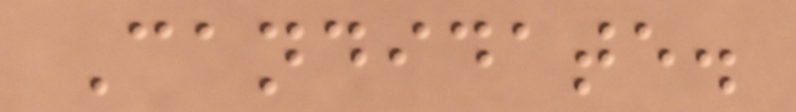Candidate.
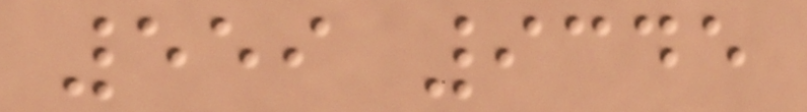559 9345
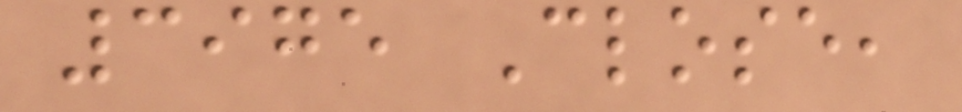3975 Close,
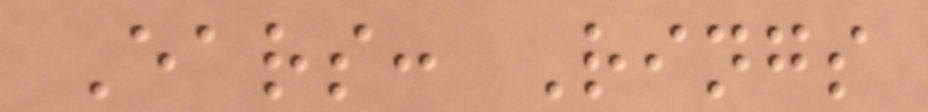Ears: Rings
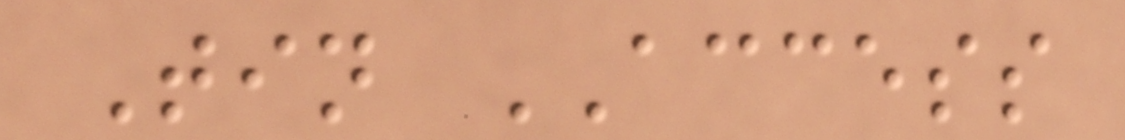Tin ACCESS
